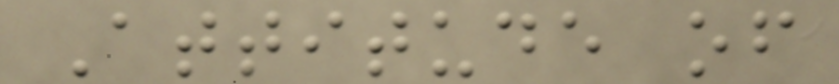Attitude of
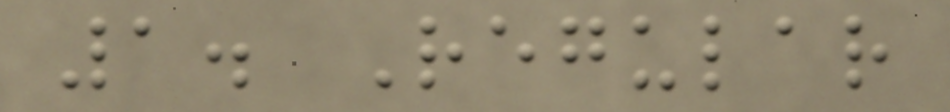1. Regular
